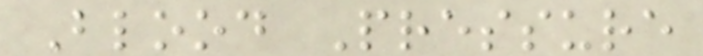Blood Pressure
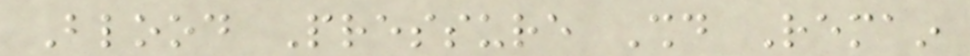Blood Pressure Should Remain
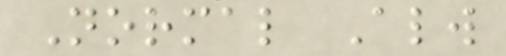Normal Always
